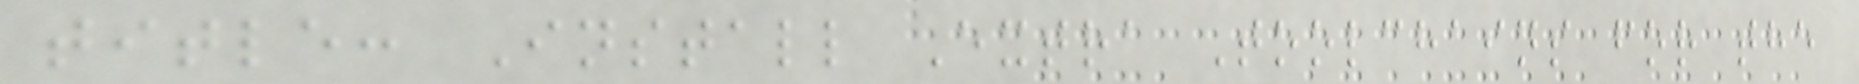title: Install Extra Toolchains for the
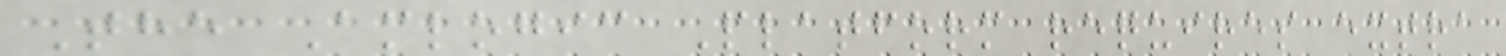The Amlogic Platform requires extra
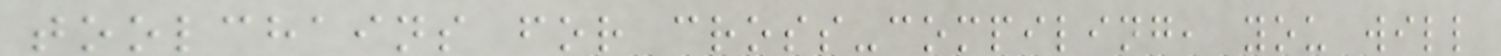toolchains for cross-compiling, you will
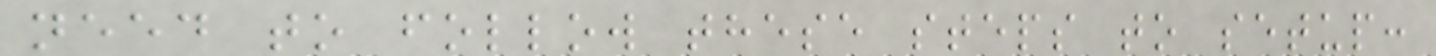need to follow these steps to setup:
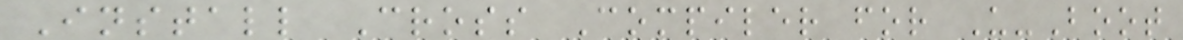Install Cross Compiler for U-Boot
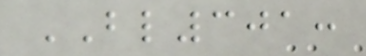BL301:
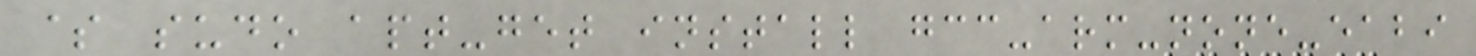$ sudo apt-get install gcc-arm-none-eabi
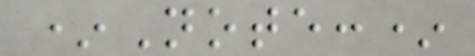*Note:*
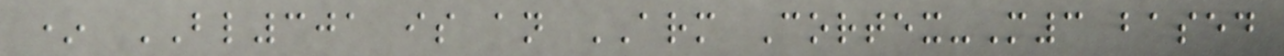* BL301 is an ARM Cortex-M3 based
